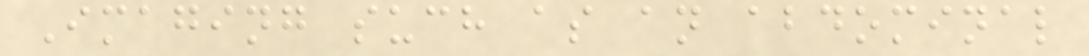Imaging such as an abdominal
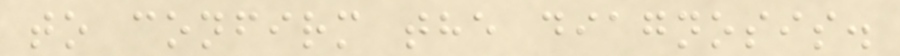to confirm the diagnosis.
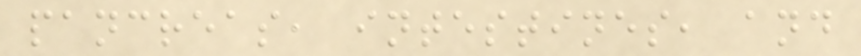pancreas, intestines, and
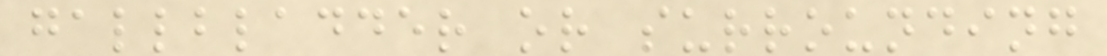gallbladder or surrounding
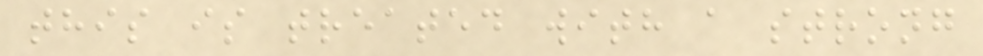this is treated with a strong
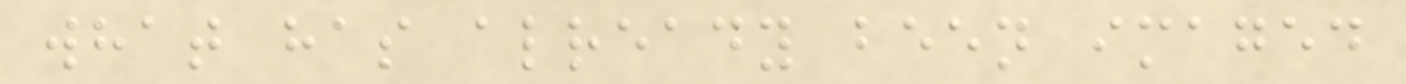what has already been imaged
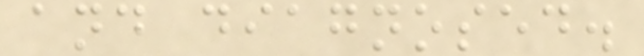and diagnosed.
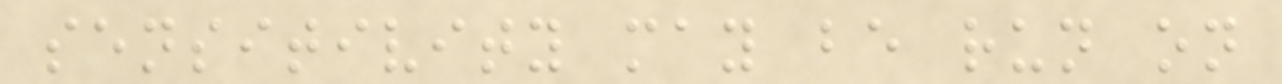sensitivity may be run on
